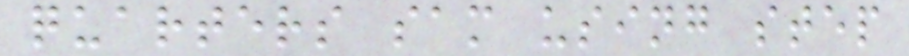quarters sam using step
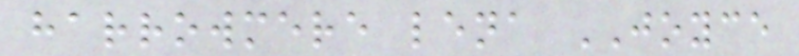harrowmere lena JOYCE
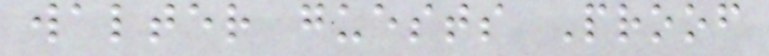walter guests Proof
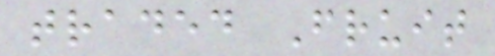traded Fruit
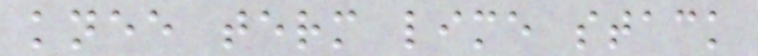knee term lime stack
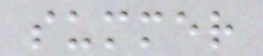summer
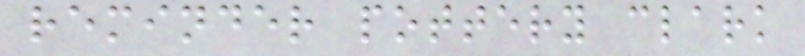reminder pottery clark
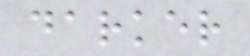darker
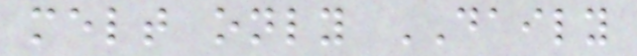melt only DAILY
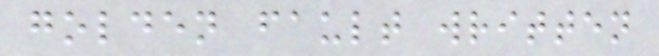golden fault written
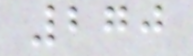270
